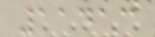11413
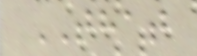THAT
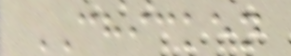CHICKEN
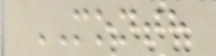MONTH
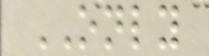ONLY
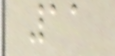11
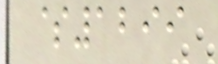$1299
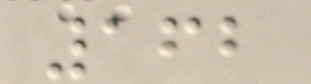162
